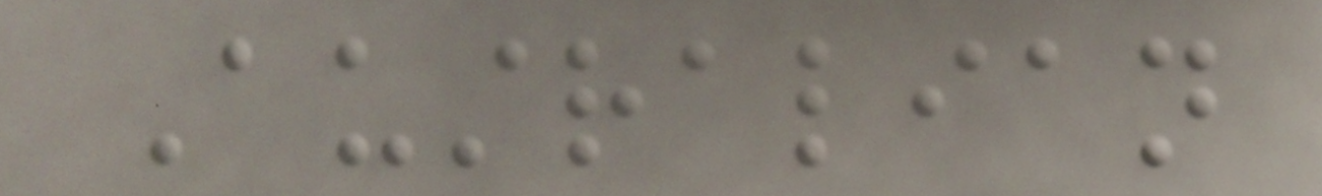Australian
